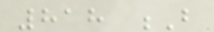818 B
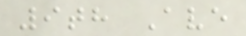9th Ave
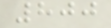800
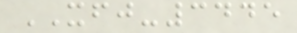XFJ-3445
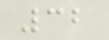32
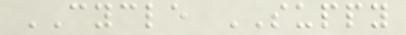CYCLE SUPPY
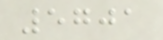5701
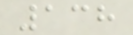138
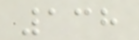138
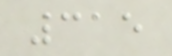315
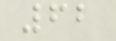62
